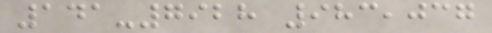141-7928 983,037
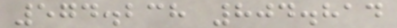574.238 804.814
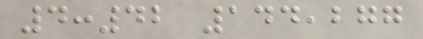4:42 144,277
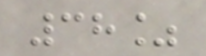38%
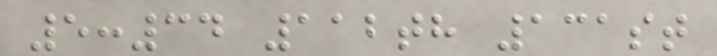5:34 112th 131st
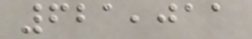621,011
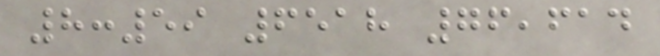8:59 6518 76,614
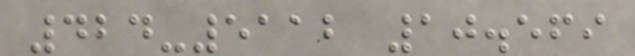424-5112 10.569
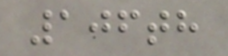106th
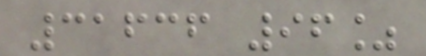31636 96%
